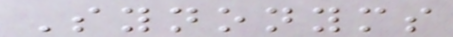Synonyms
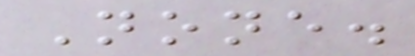None.
